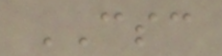CSC
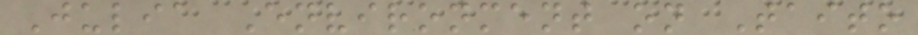Julia Environment on Taito
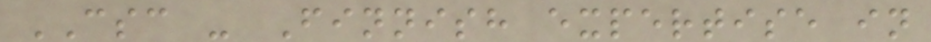CSC - Finnish expertise in
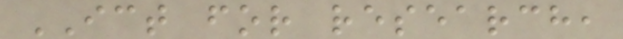ICT for research,
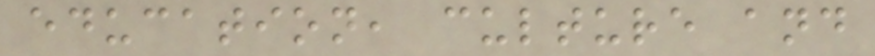education, culture and
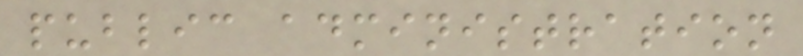public administration
